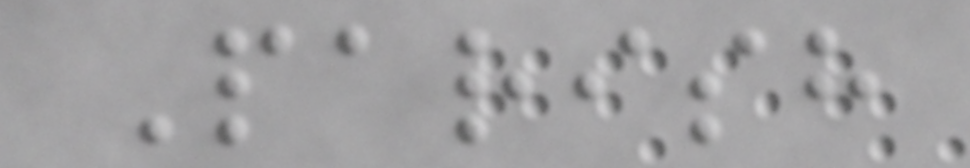Parish
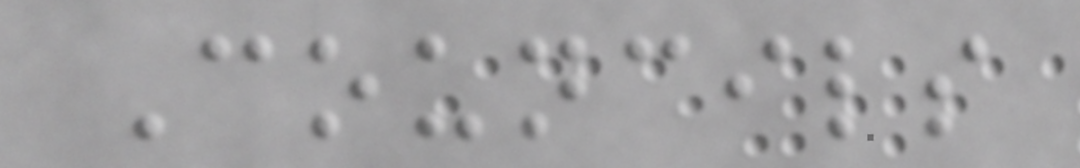Councils
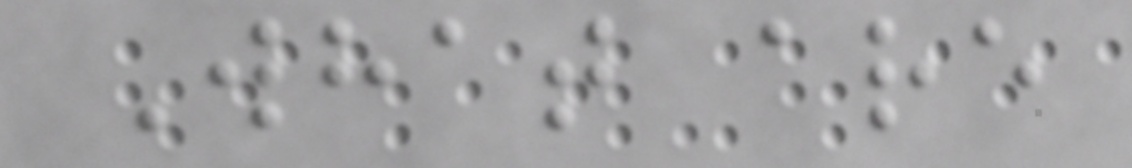What are
